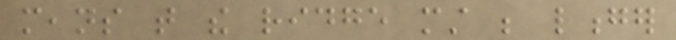means that the ridge must be longer
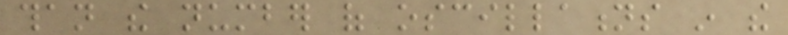than the number of oscillations in the
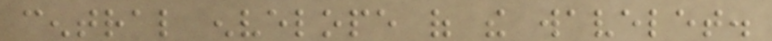central envelope of the wavelet.
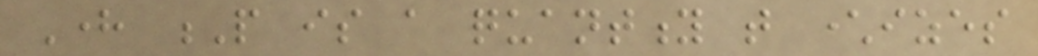Here P is a quantity that characterizes
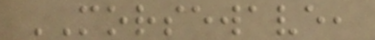MORSEWAVE,
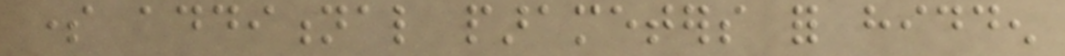some additional parameters for hidden
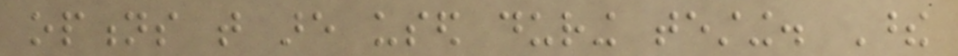options that are used during testing. These
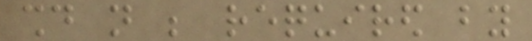should not be required by
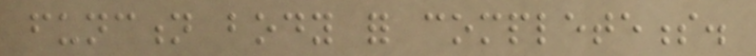function body for completeness.
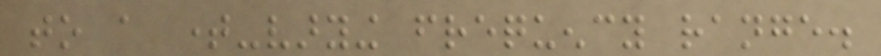to a time-varying frequency range.
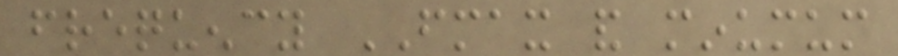frequency FMAX and minumum
